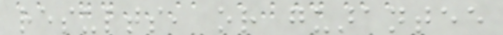results, or guarantee
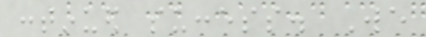continued success. We
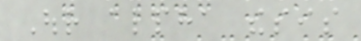Our alpha thesis
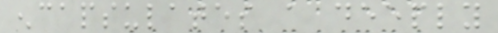encapsulates a deeply
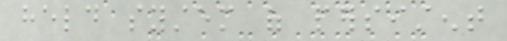held system of persistent
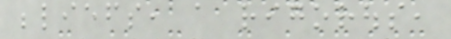beliefs, a rigorous,
